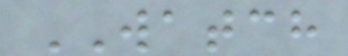WATCH
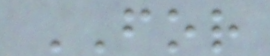FOR
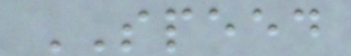SPEED
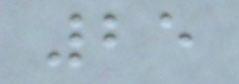25
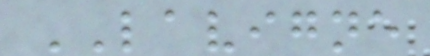LAVIGNE
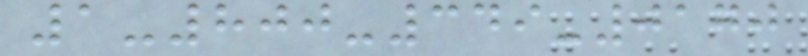1-800-349-0170
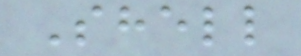Shell
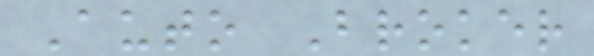Auto Broker
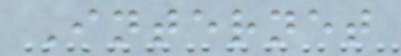Internet
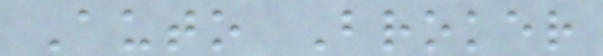Auto Broker
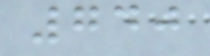740
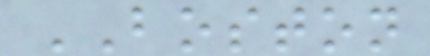BOSTON
